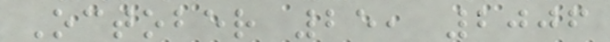October 25, 2006
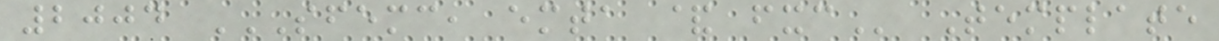2004 SFEMC, EMTA & FXC Template
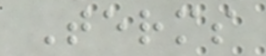Terms
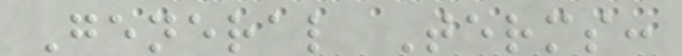General Terms:
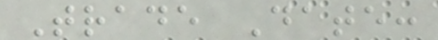Trade Date:
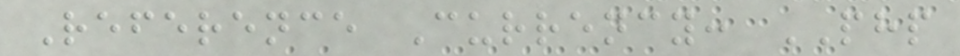Reference Currency: PHP
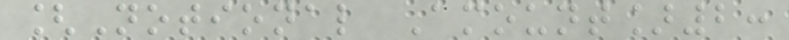[Notional Amount]2:
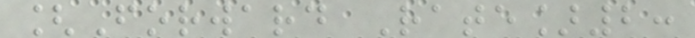[Forward Rate]2:
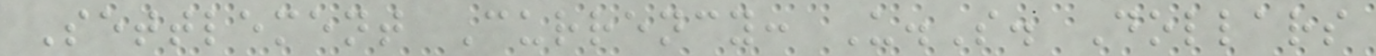Settlement Currency: U.S. Dollars
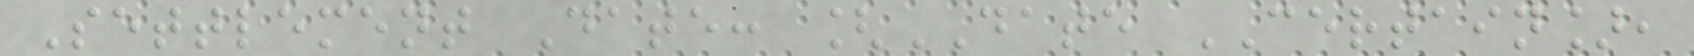Settlement Date: [DATE CERTAIN],
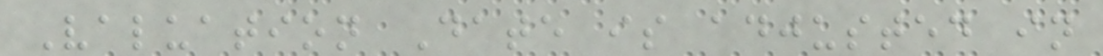Valuation Date is adjusted in
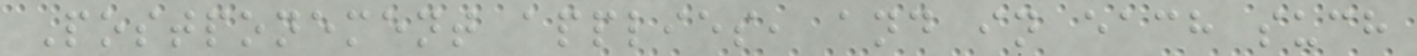Postponement applies, and in each such
